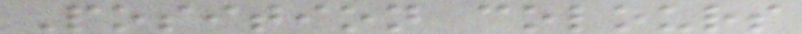Position colours
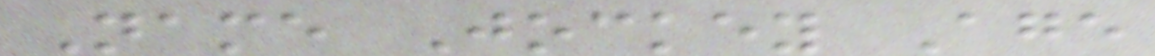Name Jockey Age
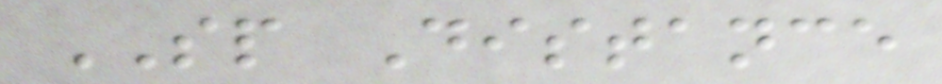SP Distance
